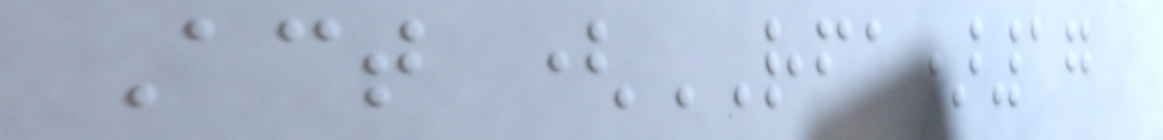Act (RFA)17
